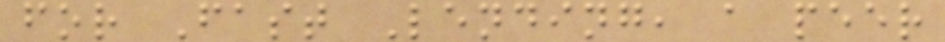for Fast Lending, a peer
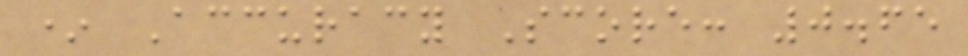* Accuracy Score: 0.65
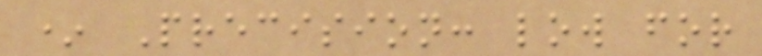* Precision: low for
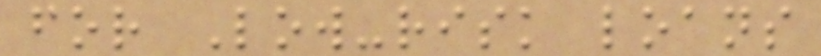for Low-risk loans
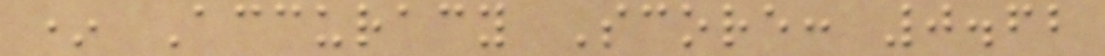* Accuracy Score: 0.62
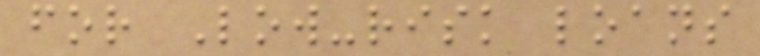for Low-risk loans
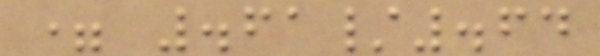= .61/.64
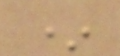*
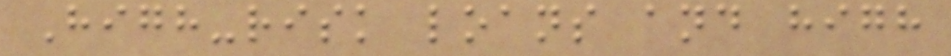High-risk loans and high
